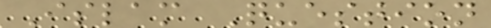Islam Question
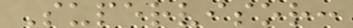Supervisor:
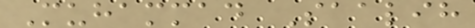Muhammad Saalih
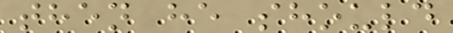then he should
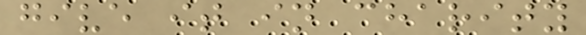give it in charity
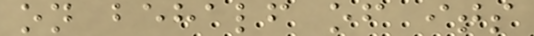on behalf of its
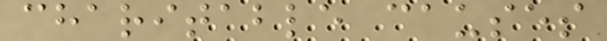charitable causes
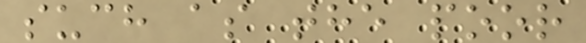such as the poor
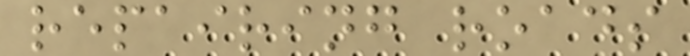repairing roads
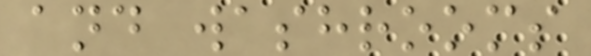and washrooms
